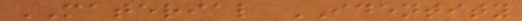MATERIAL IDENTITY
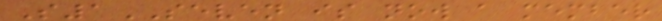S1SEVEN is now a member
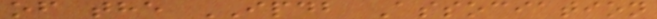of the IPDB Association
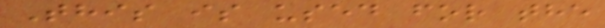This is used for the
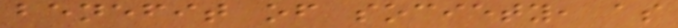benefit of society, as
